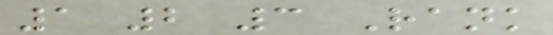1 2 3 Rank
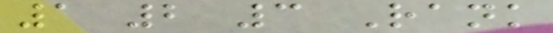1 2 3 Rank
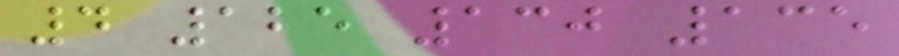4 125 130 135
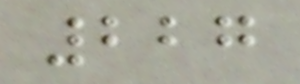227
